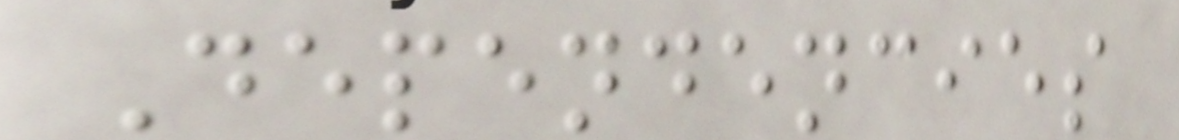Dependencies
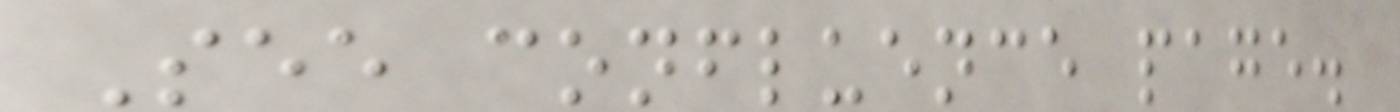See confluence page.
